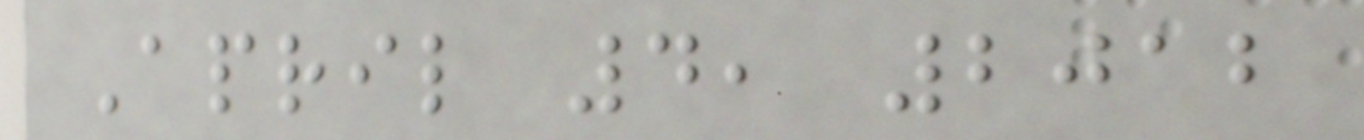April 4, 2012
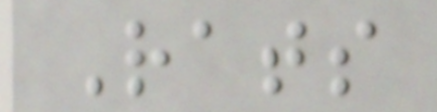Rats
